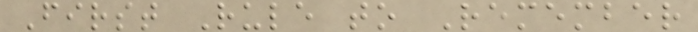First Rule to Remember
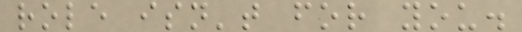role isn't for you.
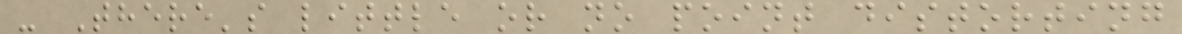- There's little or no point distorting
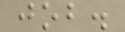job.
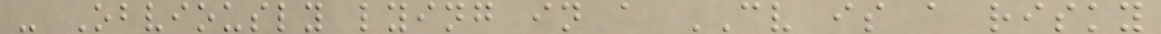- Obviously lying in a CV is a risky
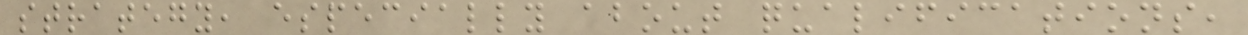strategy, especially about qualifications,
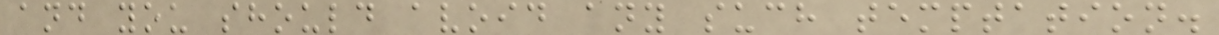and you should avoid any such temptation.
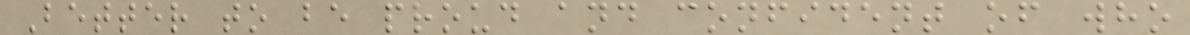Better to be proud and confident of who
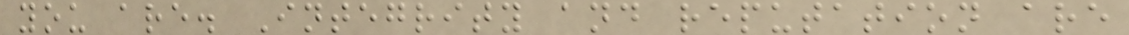you are. Integrity and reputation are
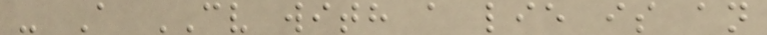- A CV with a lie is an
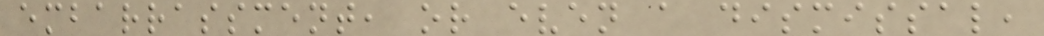embarrassment, or even a dismissal,
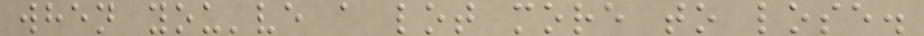when you've a lot more to lose.
